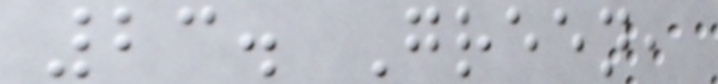23. Green,
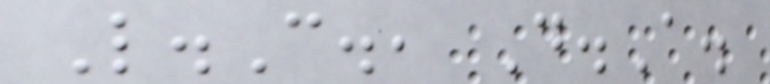L.C., D.A.
